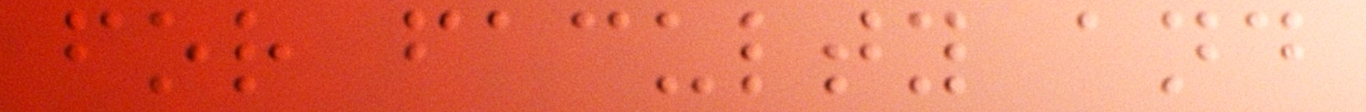for faculty and
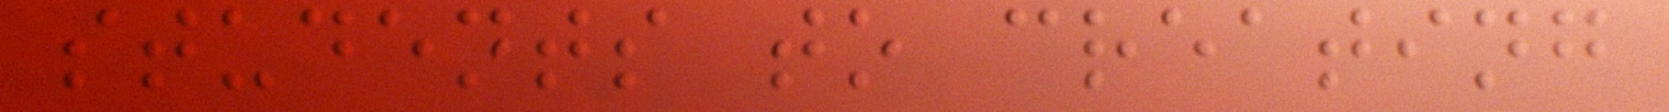students to creating
